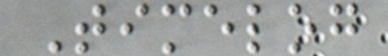Timelog
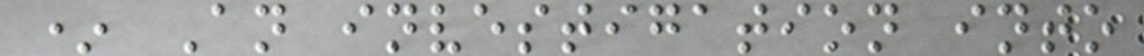* An investigation into
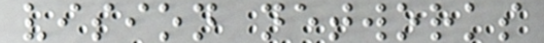vision networks
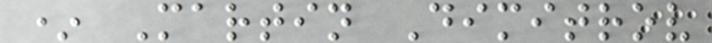* Martin Dimitrov
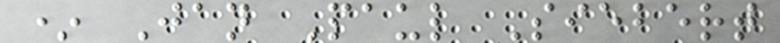* Jan Paul Siebert
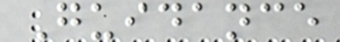Guidance
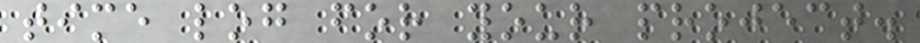time log for your project.
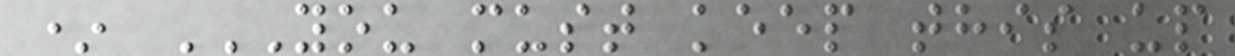* YOU MUST KEEP THIS UP
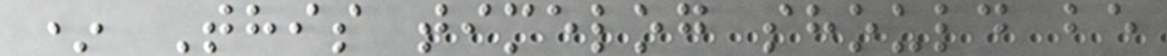* This timelog should be
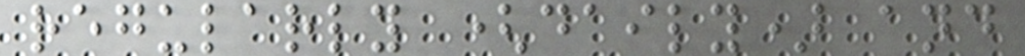regularly (daily) and
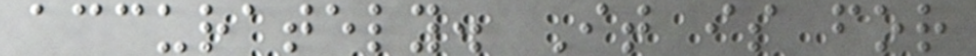accurately. It is for
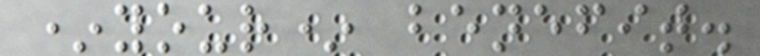*your* benefit.
